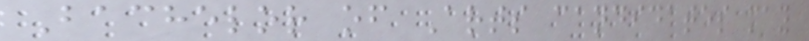Bachelor of Arts candidates may
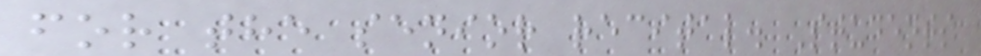for the senior recital. Students
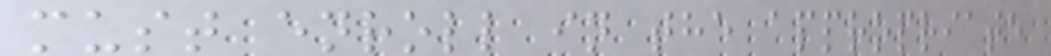must enroll in the appropriate
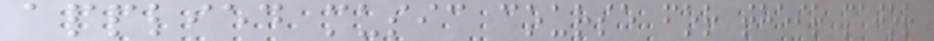applied music course for their major
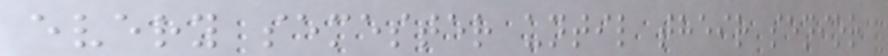every semester until their senior
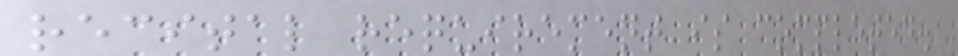recital requirement is completed.
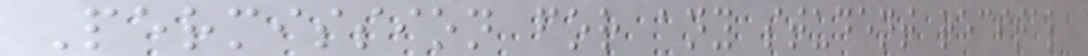Permission for any student recital
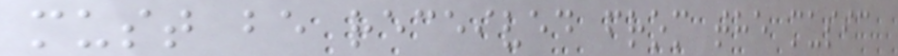must be received from the music
